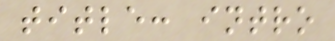title: intro
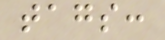tags:
